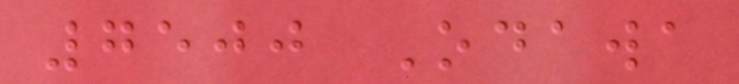7500 Odawa
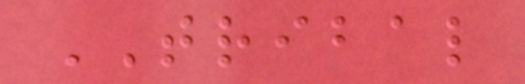TRIBAL
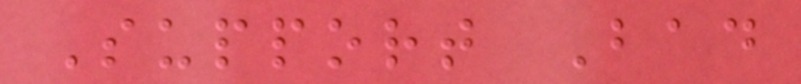Support Bad
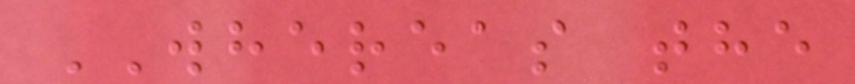WHEREAS the
